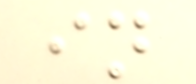in
